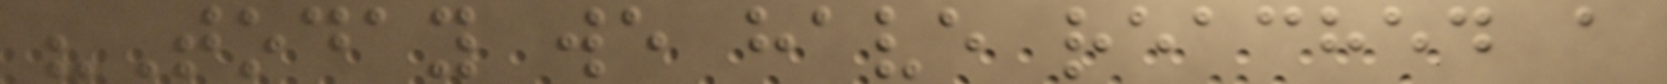"Today we have reached a
